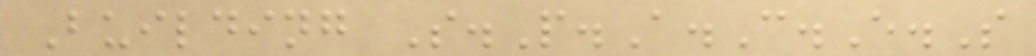Building S.P.A.C.E.S
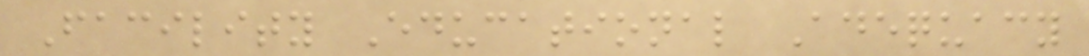Facility Educational Adequacy
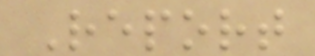Report
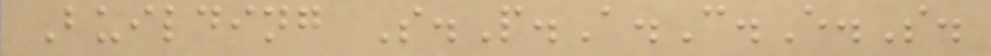Building S.P.A.C.E.S.
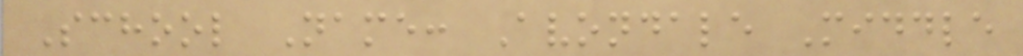School Name: Avondale Middle
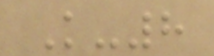K-8
